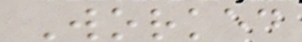Worked
